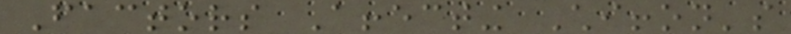Factors Affecting Chiffon's
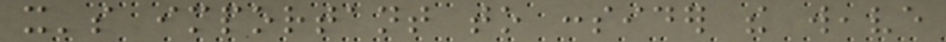it's important to consider the weave
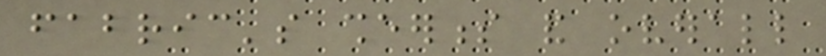fabric's sheerness and overall
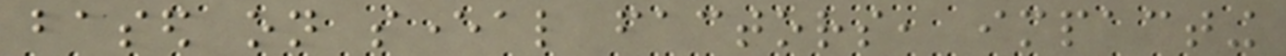based on several factors, impacting
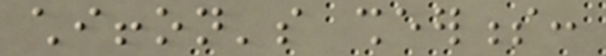chiffon's sheerness:
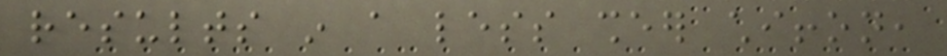results in a less sheer chiffon,
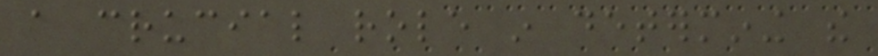a crucial role in determining the
